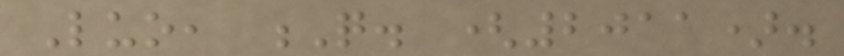Luo, Q. (2011).
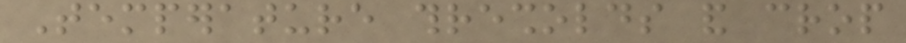Temperature thresholds and crop
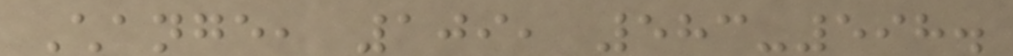Change, 109, 583-598.
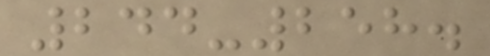244-258.
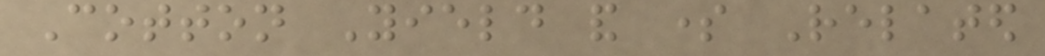Cotton Yield and some Related
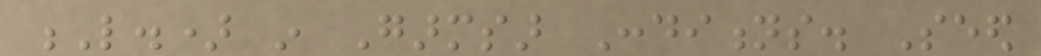L.) in Garmsar Conditions. Seed
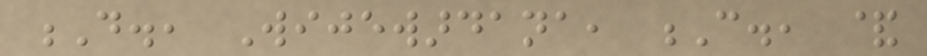D., Wijewardana, C., &
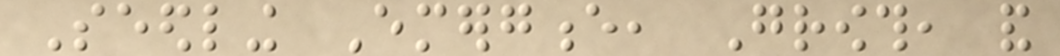Seedling Emergence, Growth, and
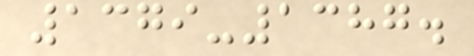1379-1387.
